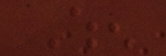When
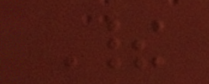Their
